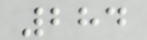284
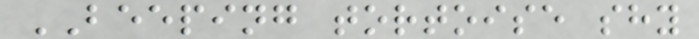BEEPING tortoise shy
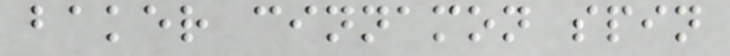baker cinnamon spin
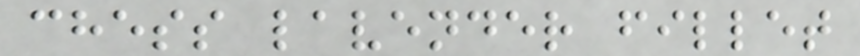chess lavender fillet
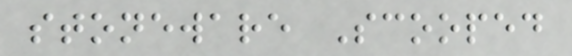stoneware Scooped
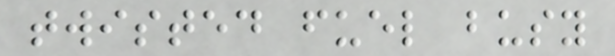twisted fuel busy
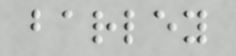barley
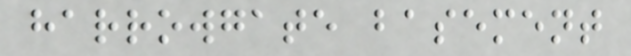harrowgate basement
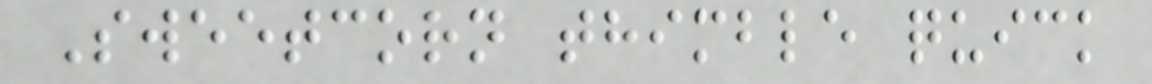Sweetcorn thimble quick
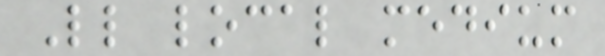Ll local medium
